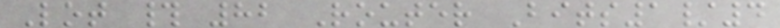Lot # 82 Router Bits1/4
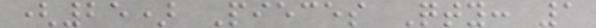(25) Pieces Qty: 1
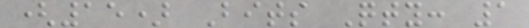(15) Bits Qty: 1
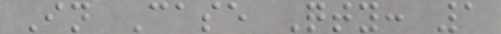In Case Qty: 1
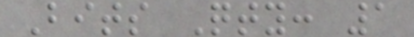Bits Qty: 1
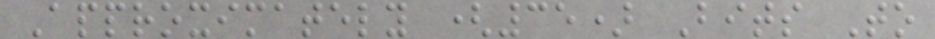Approximately (35) Bits To
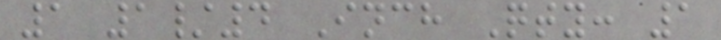1 1/4 Inch Qty: 1
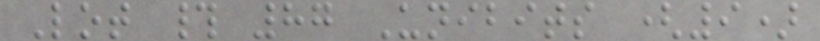Lot # 87 Unibits (9)
